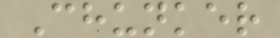Chunker
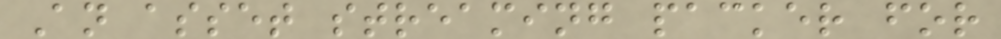An asset streaming packer for
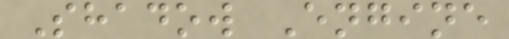Shadow Engine
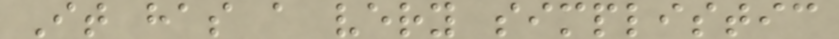It has a very simplistic
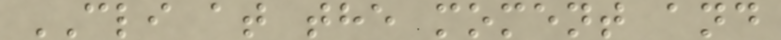CLI at the moment and
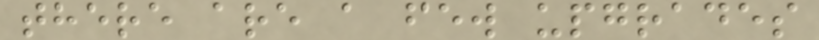there are a few upgrades
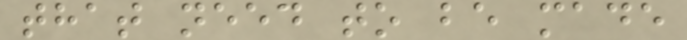that need to be made
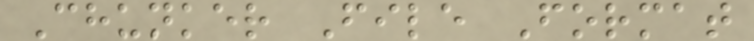Chunker File Format
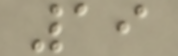19
